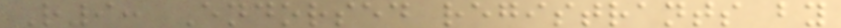R9: Endorsed registrants by
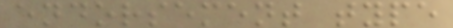endorsement type
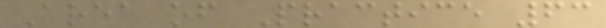Area of Practice 63
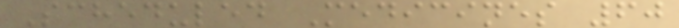Scheduled Medicines 60
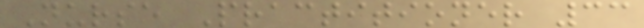Nurse Practitioner 33
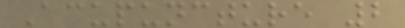Acupuncture 2
